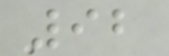92
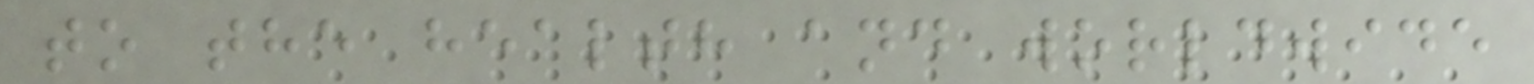to the health and worldwide
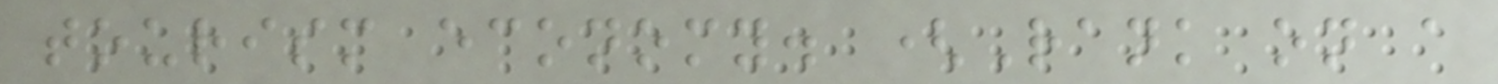tourism economy. (Rank on a
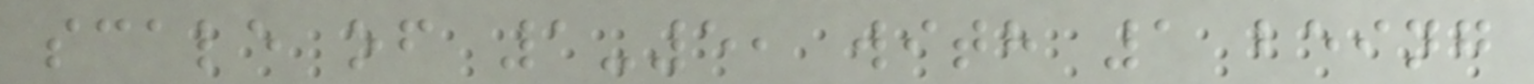scale of 1-5, with 1 being
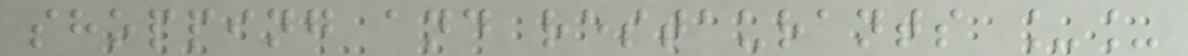shopping and restaurants __
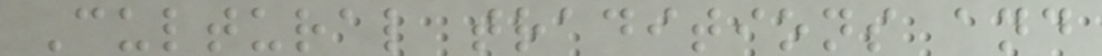Cultural traditions and
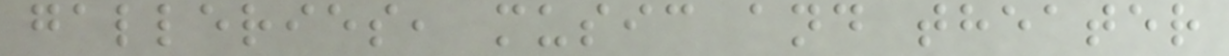galleries, music and theater
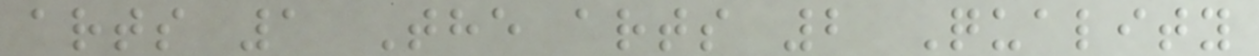arts 1 The arts 2 Quality
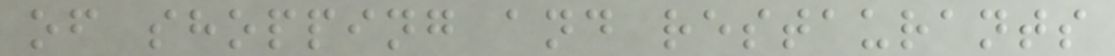of shopping and restaurants
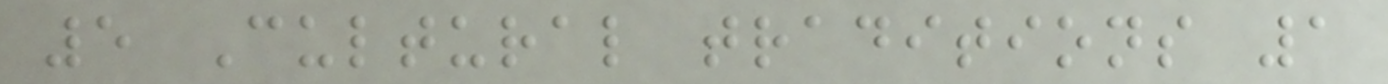5 Cultural traditions 1
